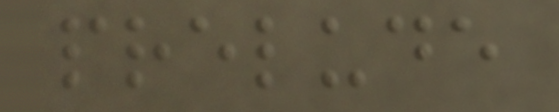prelude
